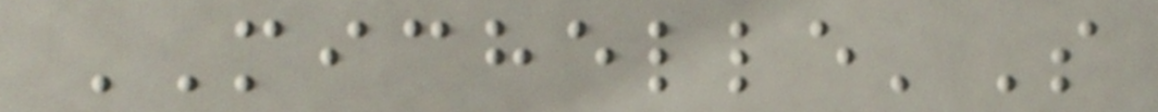MICHELLE'S
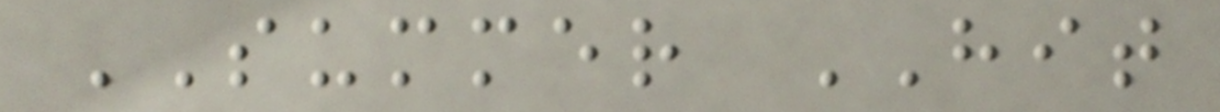SUMMER HIT
